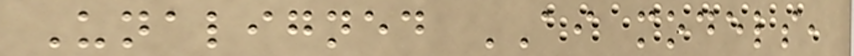Unaligned AI models,
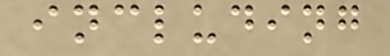including
